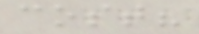cost?
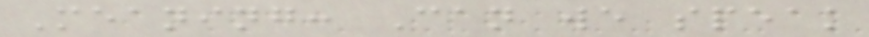Meaning: Can we speak
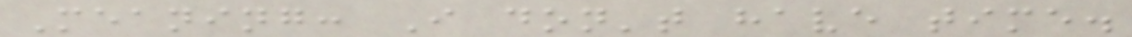Meaning: I don't have time.
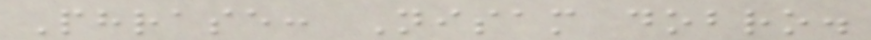Phrase: Nisam dobro.
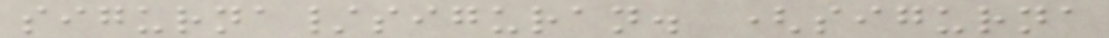sigurna/siguran. (sigurna
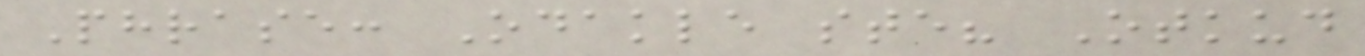Phrase: Odakle ste? Otkud
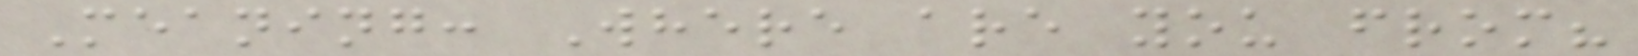Meaning: Where are you from?
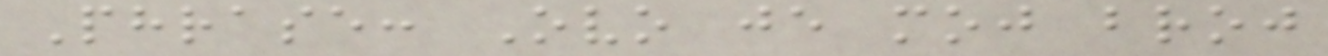Phrase: Ovo je moj broj
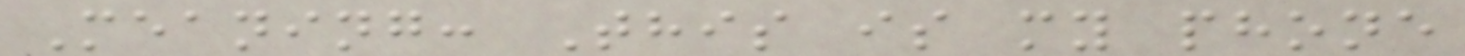Meaning: This is my phone
